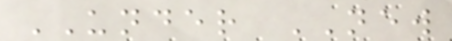UNDER NEW
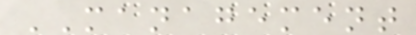MANAGEMENT
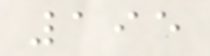195
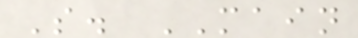S. MAIN
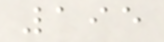195
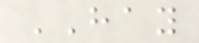HAY
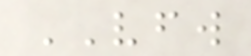VFW
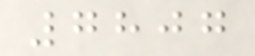7807
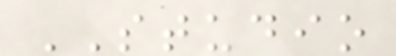STUDIO
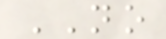NO
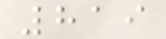819
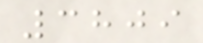3809
